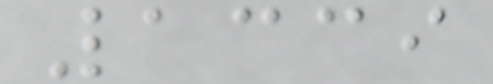1339
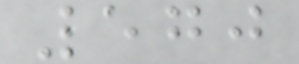570
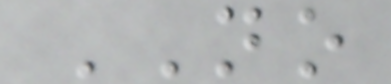NO
